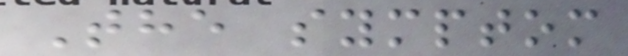The symptom
